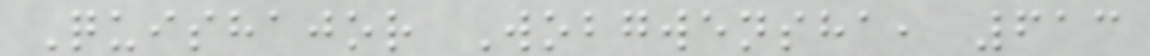Quishajor Wobgwensha, 613
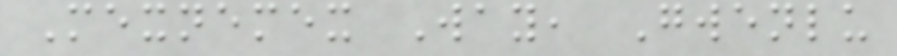Mexnemex Way, Gwenlu
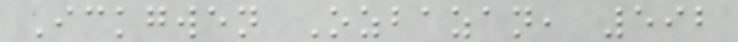Ickgwen Ozbazan, 592
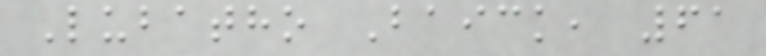Lubatho Baick, 61
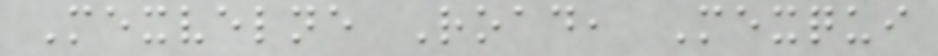Mexvelne Road, Mexqui
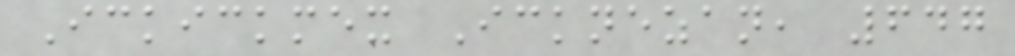Ickickmex Icknezan, 647
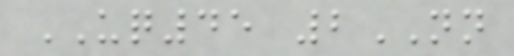UQ45 2NN
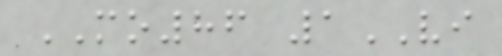MO86 1VI
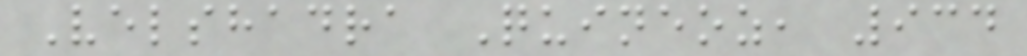Velshadra Quineoz, 934
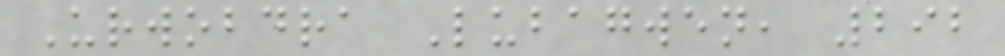Urwobdra Lubagwen, 292
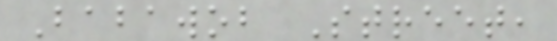Babawob Street,
